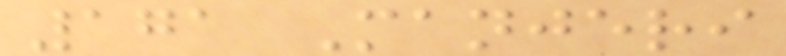171 Manjeri
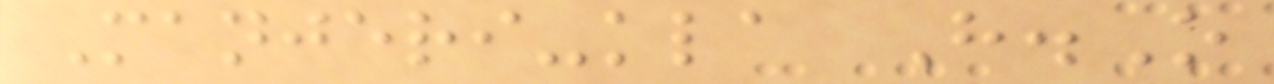Manjeri-kla H.O
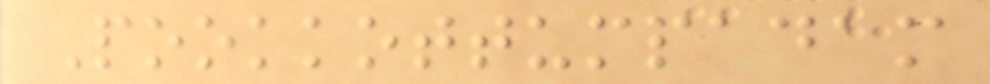Pookkottumpadam
